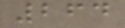264
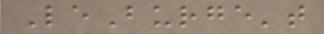LeBurge't
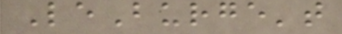LeBurge't
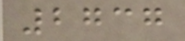2737
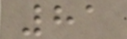81
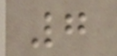7
